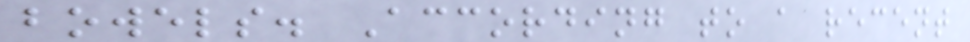bowels. According to a recent
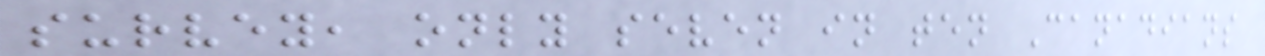survey, only seven in ten Canadians
